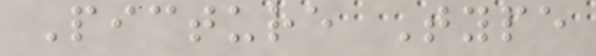Picture Type
